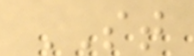ST
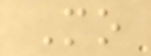Mo
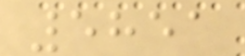5851
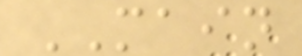MAIN
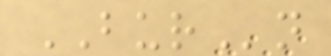BURn
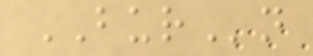BURn
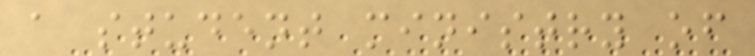a student ministry of
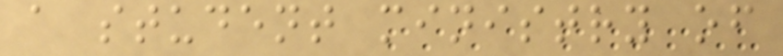a student ministry of
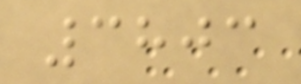3803
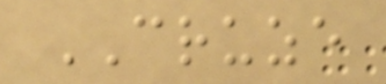CRUZE
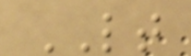LT
